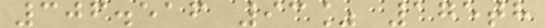306.516 93% 175th
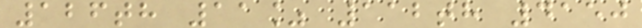126th 11% 112th 4150
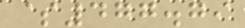$477.79
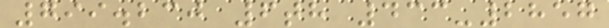799.230 6th 433-2857
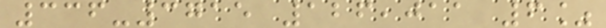336-3715 126,011 6%
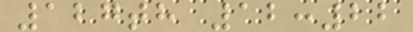127th 12:22
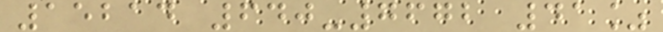15214 640-7672 41%
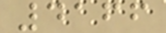4166
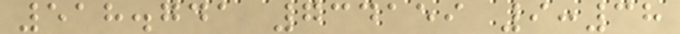518.741 734159 9:38
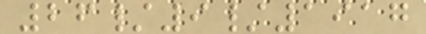26/9/1917
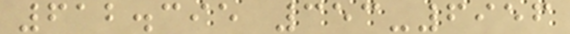612.395 353-6956
